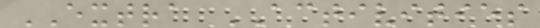EXTRA ACTIVITIES
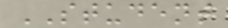STUDENT
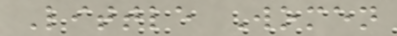Little Women
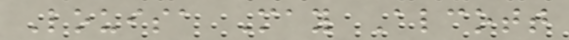Louisa May Alcott
